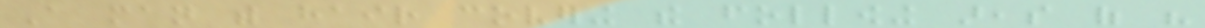A man with hair covering the following areas of his
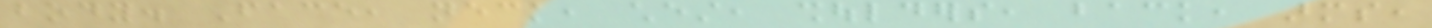body. Face, neck, chest, shoulders, back, arms,
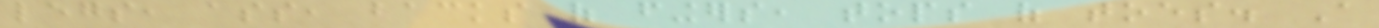legs, ass, backs of fingers, tops of toes. A
